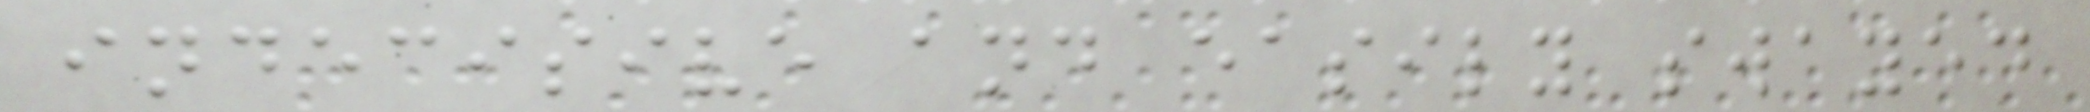indecisive and easily swayed
